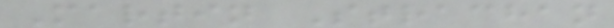Martin Strachan
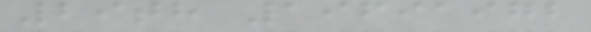29th 19691972
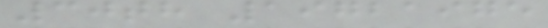30th 19721975
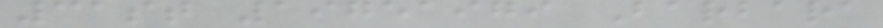31st 19751979 Barbara
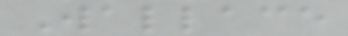Wallace
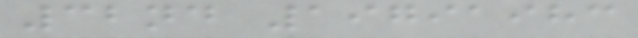32nd 19791983
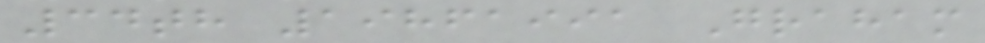34th 19861991 Graham
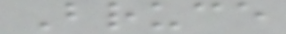Bruce
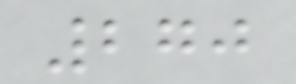270
